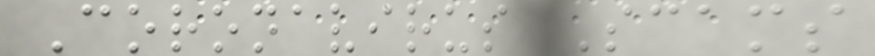Coronavirus Scams
